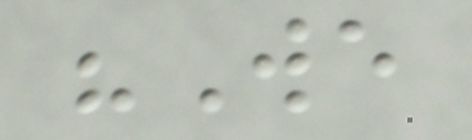"We
